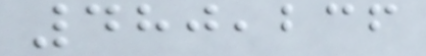480,236
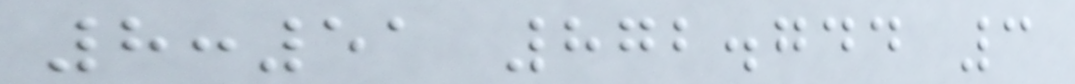8:51 872.744 3
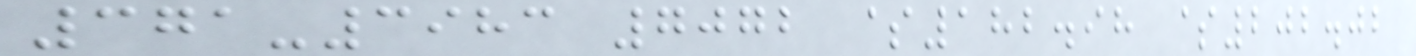371-3983 7072 $182.98 $202.02
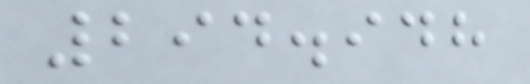294.948
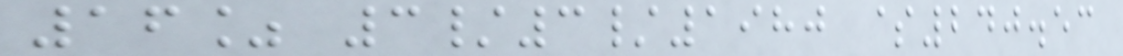16% 3/3/1980 $240.53
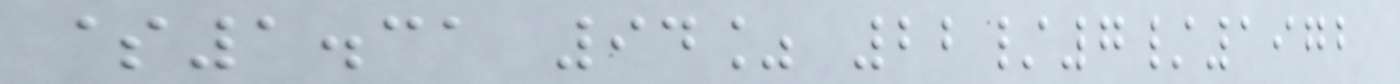$1.31 94% 22/7/1972
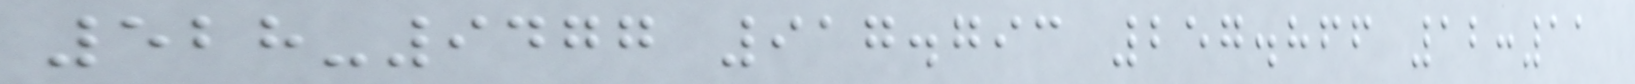528-9477 917.793 257.866 12:11
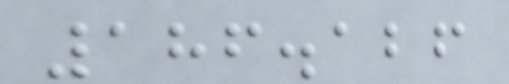186.126
